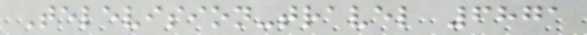Television-travel 6871
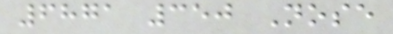6871 350 Nose
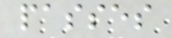passes
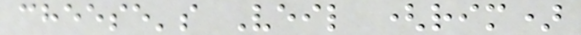cheese's Veil (rim)
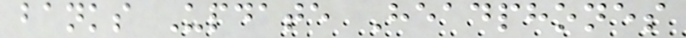banks Update Headphones
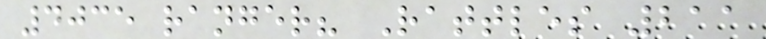4035 ranger? Rattles 211
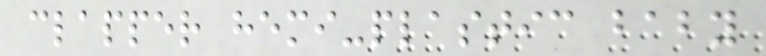clapper hemi-plastic baby
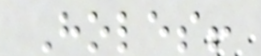Holes!
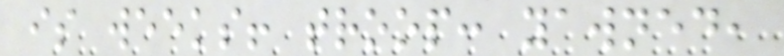is weeks! troop: yawned,
